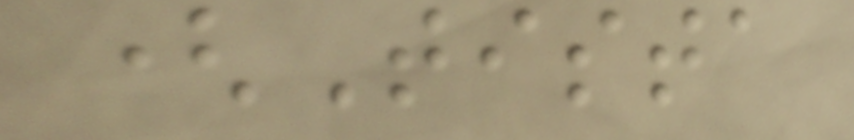(Tista
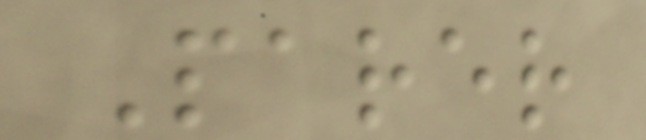Parer
